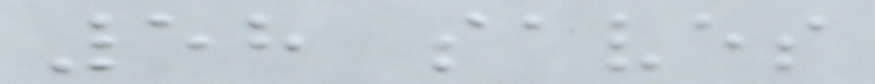58 saves
